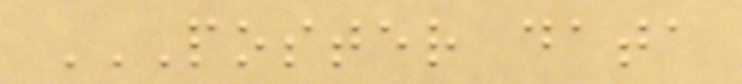POSTER DATA
